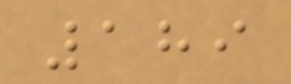189
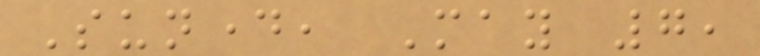Sunday, May 7,
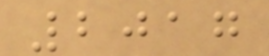2017
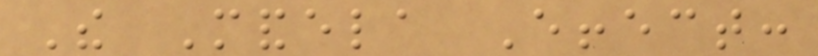The Mandela Effect:
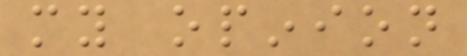my opinion
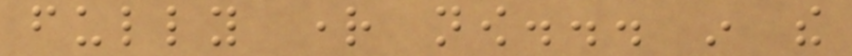fully right now... in the
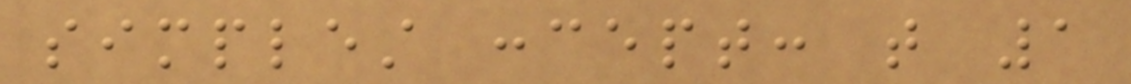simplest concept: that 1
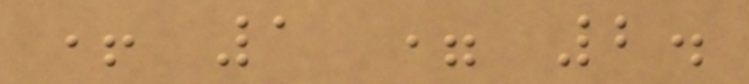+ 1 = 2.
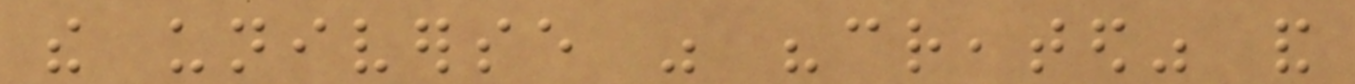the universe was "created" and
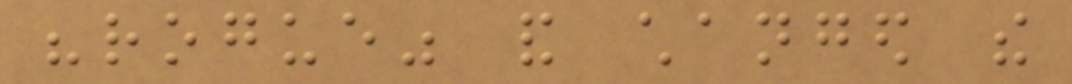"rogue" and changed the
